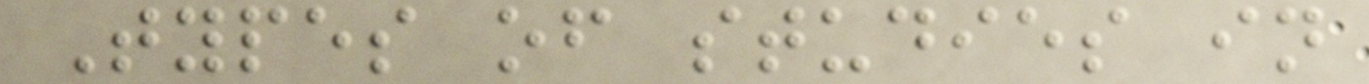Types of studies in
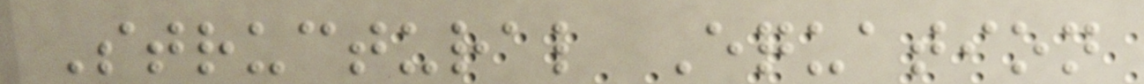Structural Equation
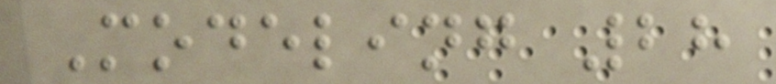Modeling 28
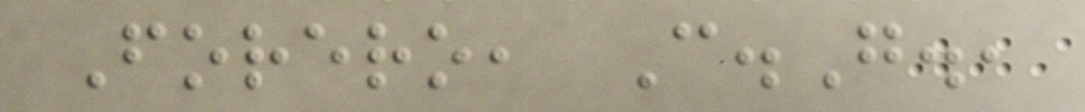Forero, C.G.,
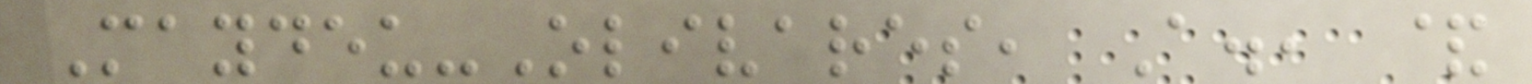Maydeu-Olivares, A., &
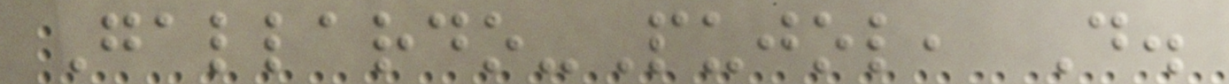Gallardo-Pujol, D.
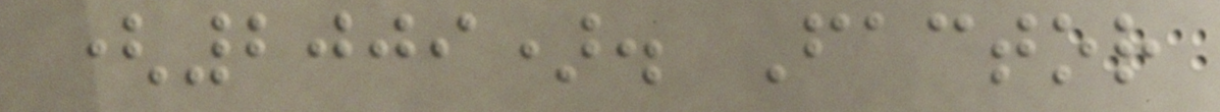(2009). Factor
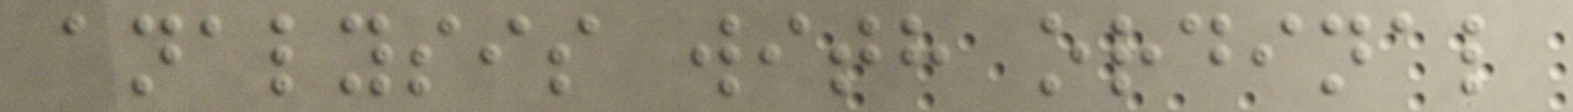analysis with ordinal
